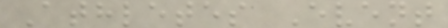Athletes Event
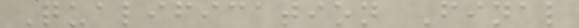Qualification Final
